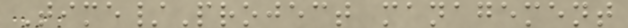Time/Project management
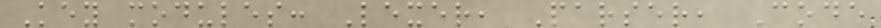Key modules: Lexer, Parser, Code
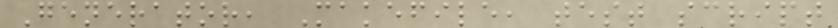Generator, Makefile, test script
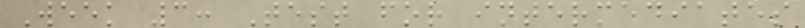Week 3: Test for intermediates
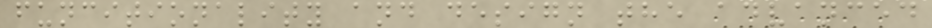funcitionality and design the advanced
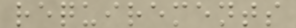requirements
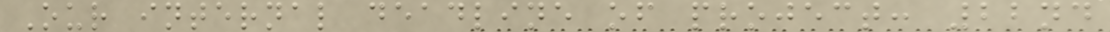Our internal deadline of project: 22nd
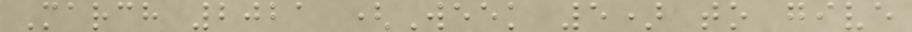March 2021 (Week 5) to give
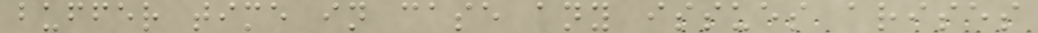buffer time in case any issues arises
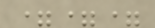===
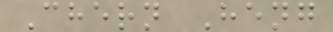Chern Heng
